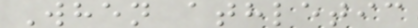When athletic
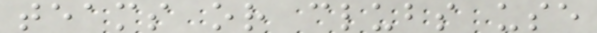teams or clubs use
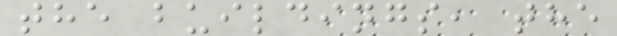the buildings, the
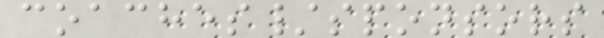coaches/sponsors
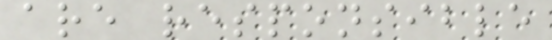are responsible
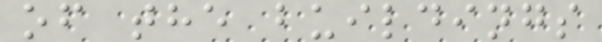of the buildings
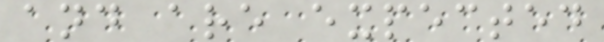and are expected
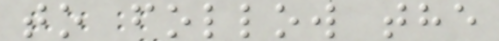to follow the
